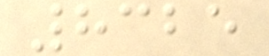8325
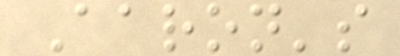Aaron's
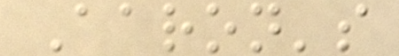Aaron's
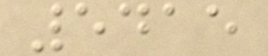5415
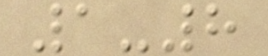1-8
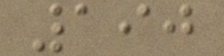190
